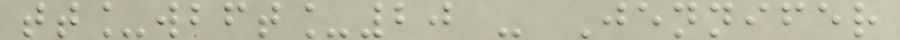tt_wbft_20 - Jennifer
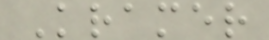Kramer
